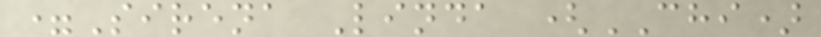=Sirena Linda (CHI)
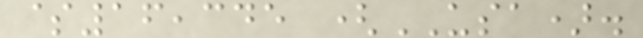$16,345 (USA).
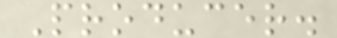Producer.
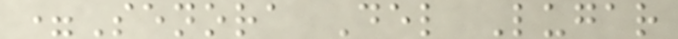=Senora Del Lugar
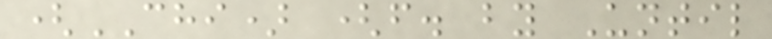(CHI) (f. by Until
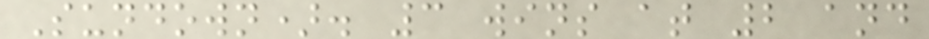Sundown). 3 wins at 2 and
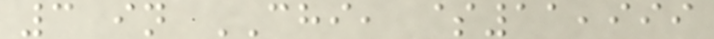3 in CHI, $11,999
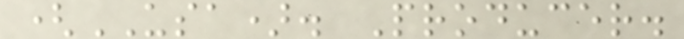(USA). Producer.
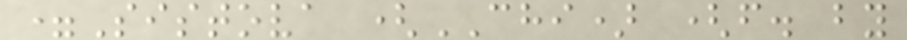=Sistova (CHI) (f. by
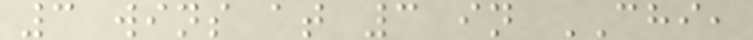3 wins at 3 in CHI,
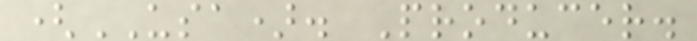(USA). Producer.
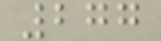277
